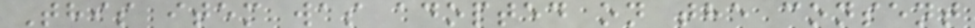This item was adopted on the consent
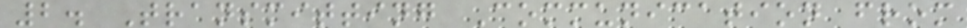2. Transmitting Communication from
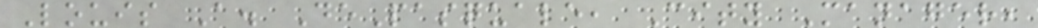Louis A. DePasquale, City Manager,
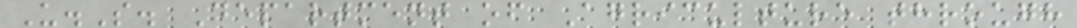U.S. Department of Agriculture through
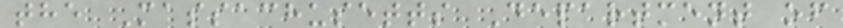the Massachusetts Department of
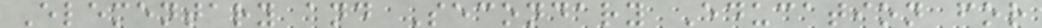Elementary and Secondary Education for
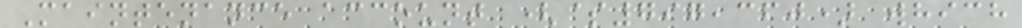Maintenance account ($797,360) which
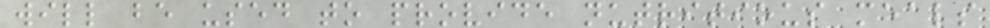will be used to provide nutritious meals
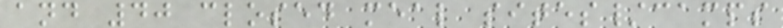and 40 closed meal sites/camps
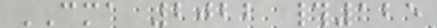CMA 2022 #125
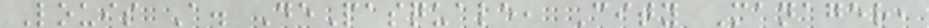Louis A. DePasquale, City Manager,
